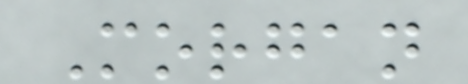Morgan
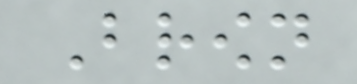Brown
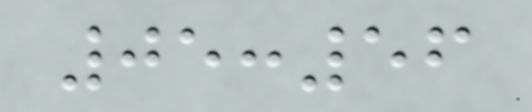05:56
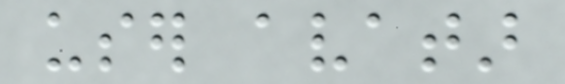user avatar
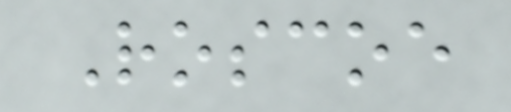Roscoe
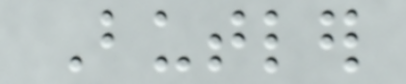Butler
